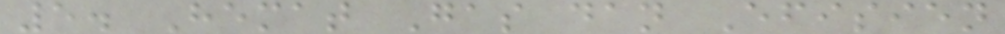5. Hemat Gas dan Efisien
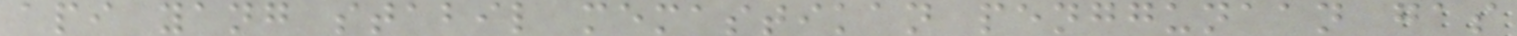api yang stabil memastikan penggunaan gas
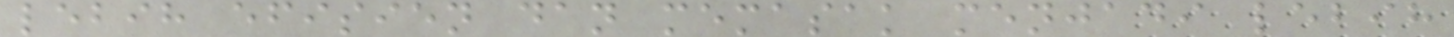lebih efisien dan memasak menjadi lebih
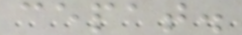cepat.
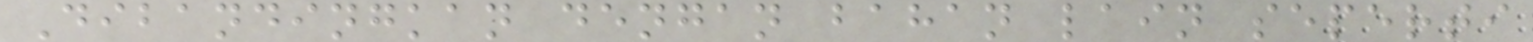Dibandingkan dengan bahan lain seperti
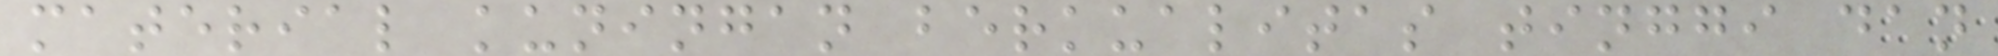material kuningan berkualitas tinggi dan
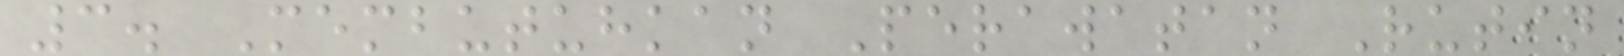3. Membutuhkan Perawatan Rutin
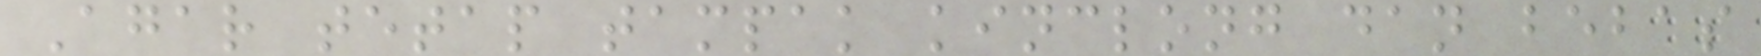Agar tetap tampak kinclong dan bebas
